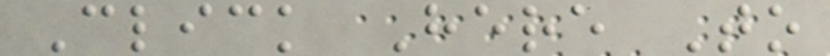Click Here To
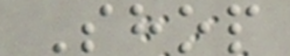Shop
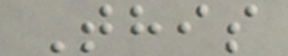This
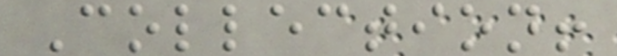Collection!
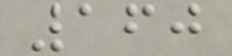160
